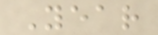Year
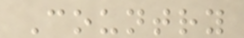Country
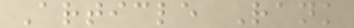Article Rank
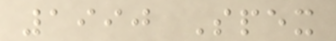1990 Spex
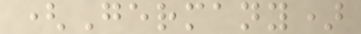(Germany)
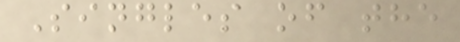Singles of the
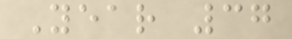Year 37
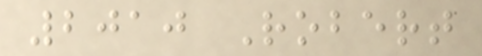2010 Robert
